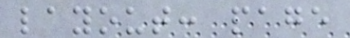layout: page
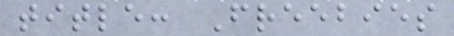title: Freebies
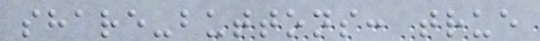share-buttons: true
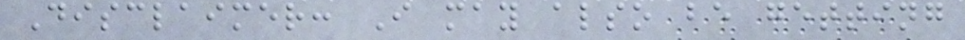Disclaimer: I may also be getting
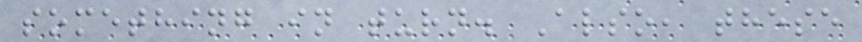something in turn. Also, these
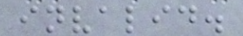invalid.
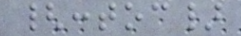{:toc}
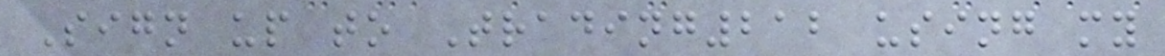Sign up to Trading212 using my
